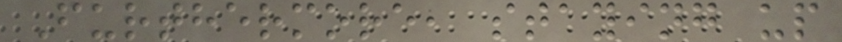Furthermore, staying up
